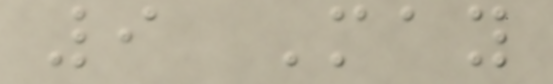9 May
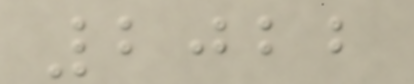2022
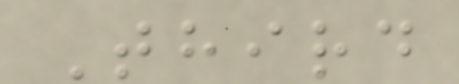Third
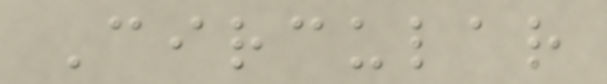Circular
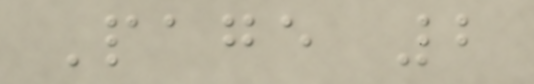Page 2
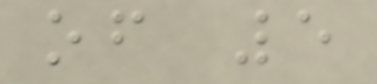of 5
